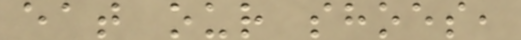eat our shoes,
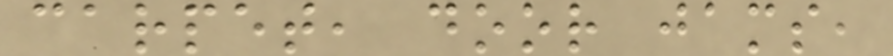carpet, door jams,
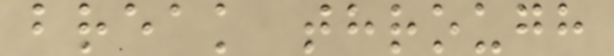break through
